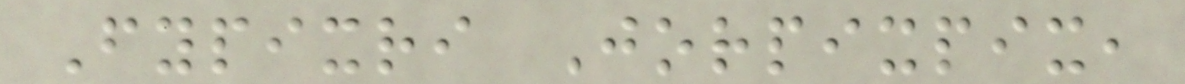Fypixri Jorpixpix,
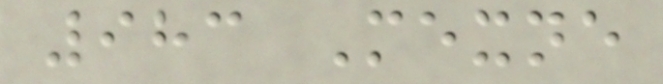983 Mexne
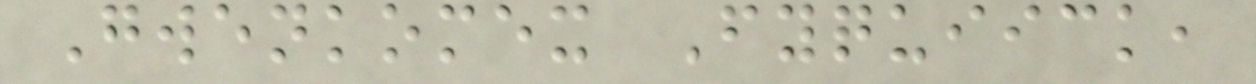Gwenkomex Fyquiick,
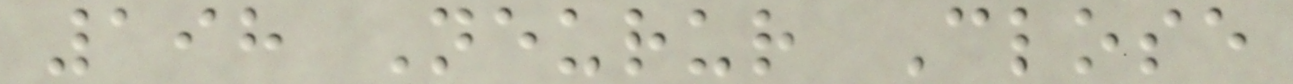198 Neurur Close
